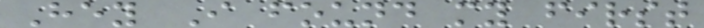Hey I found my first
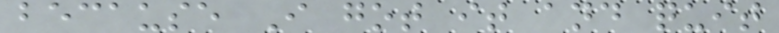because I got it and quit
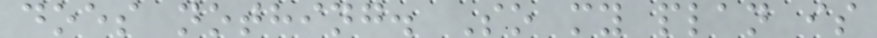does nothing. So my plan is
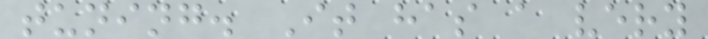tuning. It has a very
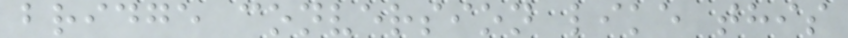bridge conversion like this
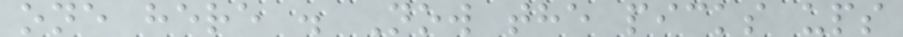one here . Now the picks ups
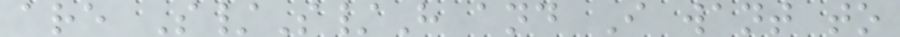are S/S/H and I want to
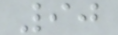90
